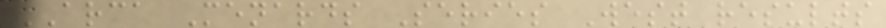ARCA Menards Series West results
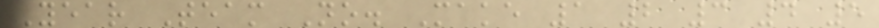Year Team No. Make 1 2 3 4 5
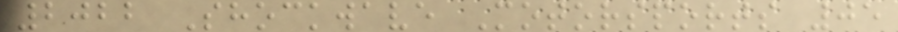2022 Shockwave Motorsports 05
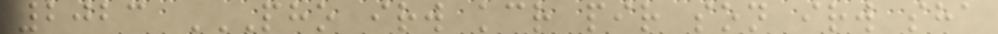2023 PHO IRW KCR PIR SON IRW SHA
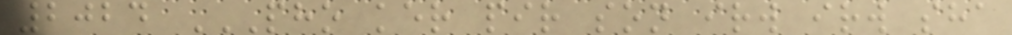2024 PHO KER PIR SON IRW IRW SHA
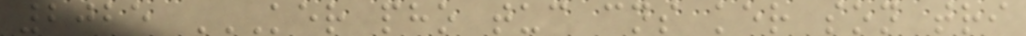2025 KER PHO TUC CNS KER SON TRI
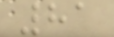81
